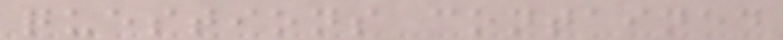questions contained
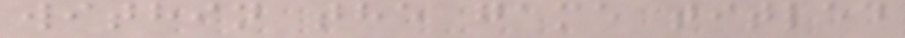within the game titled
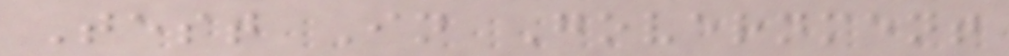Test In Government
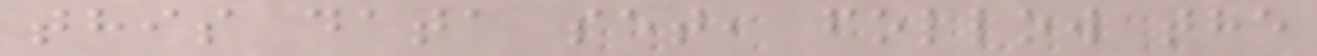this data set, follow the
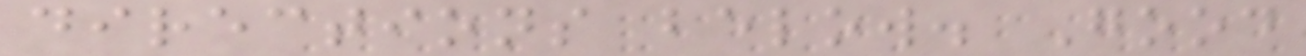directions below. Good
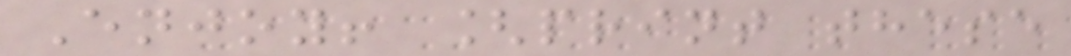Enjoy! [print these
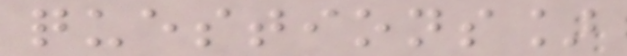questions]
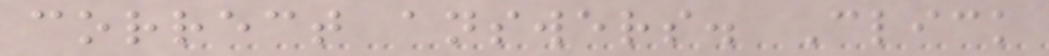correct answers. Click
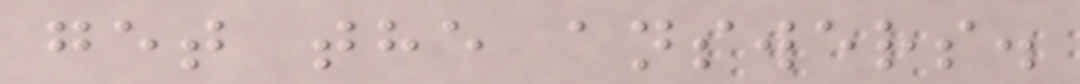get the answers.
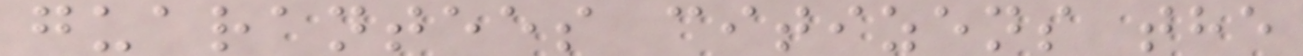guarantees citizens the
